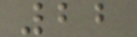22
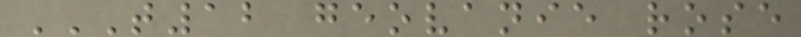T12 GEOVANIE ROSE
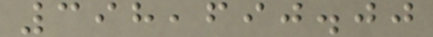398,690.00
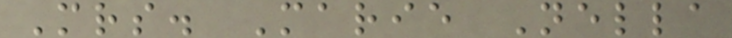Mrs. Marie Nella
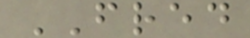FRED
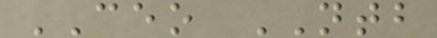CEO NTB
